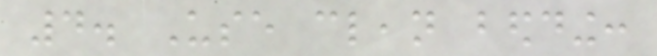4. Use clean bedding:
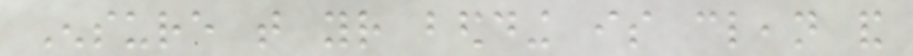Ensure that your bedding is clean and
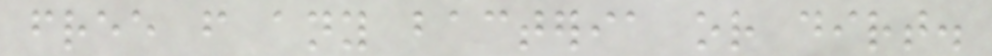free from any bacteria or dirt.
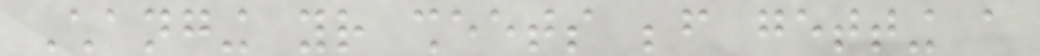Changing your sheets before getting a
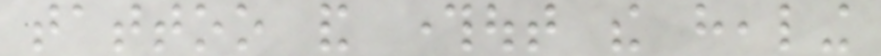tattoo and throughout the healing
